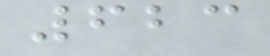623
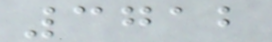3712
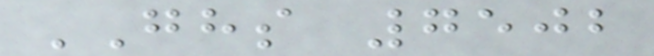GHS 7502
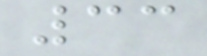33
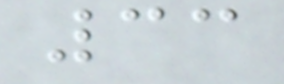33
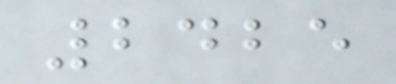2425
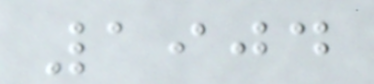1904
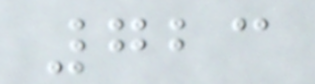723
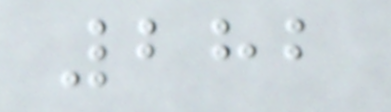282
